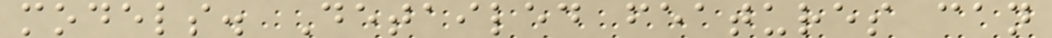models. Detailed features can
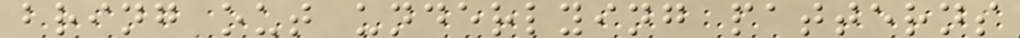bring out underlying patterns
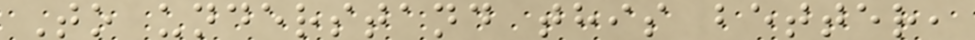To understand this better,
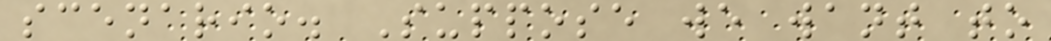scenario. Suppose we want to
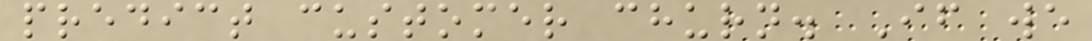predict customer churn. If we
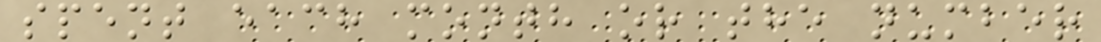spent each month or the number
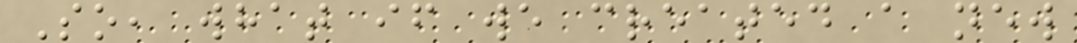So, what if we created a new
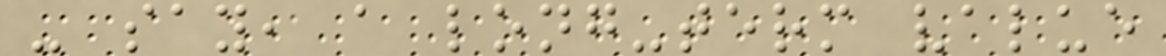- say, a long-term value
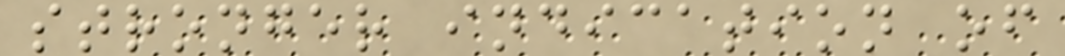stronger indication of
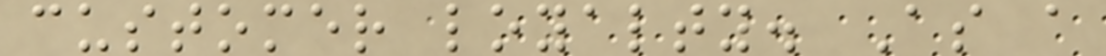customer loyalty. As a
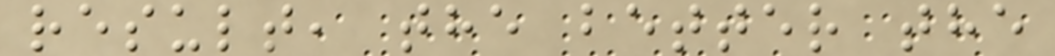result, the better the
